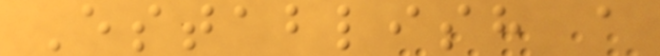Establish a
